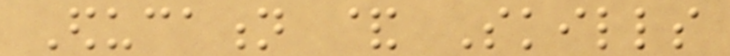Education & Skills
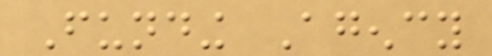Funding Agency
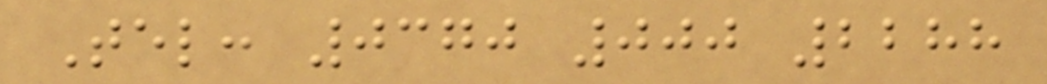Tel: 0370 000 2288
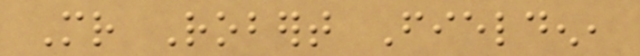Mr Robert Fielden,
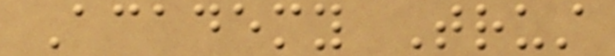Academy Trust
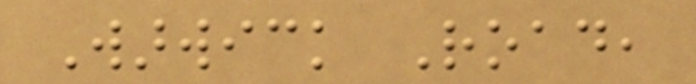Warwick Road,
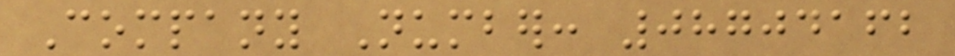Company Number: 08704162
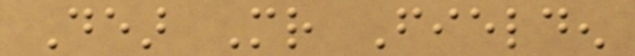Dear Mr Fielden
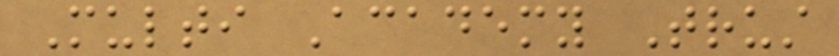Multi Academy Trust
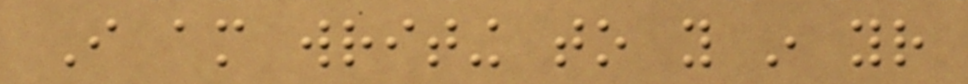I am writing to you in your
